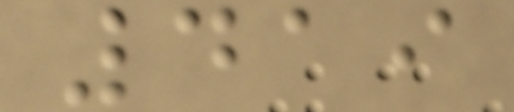419
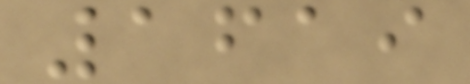1619
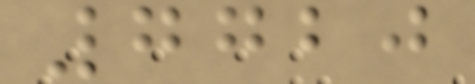7720
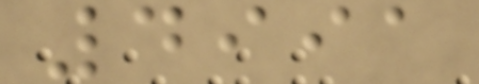4991
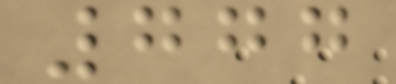777
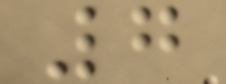7
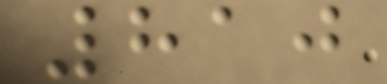810
